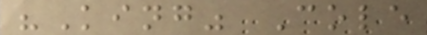"King" Cole
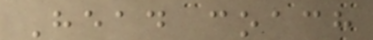Head coach
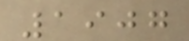1907
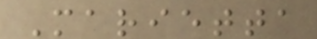Marietta
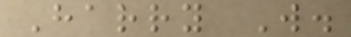Harry W.
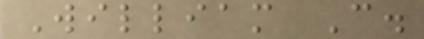William C.
